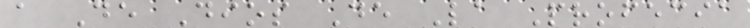a De Dios De La Profecia
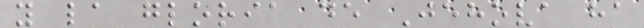y la gloria de Jehova ha
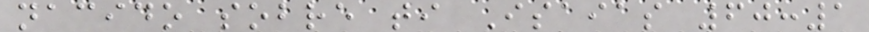nacido sobre ti Isaias 60:1
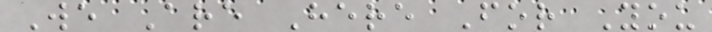We Are Here For You
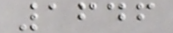1646
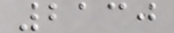2130
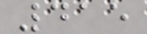415
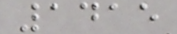1415
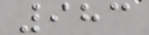983
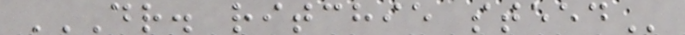DR. RITCHIE STEED
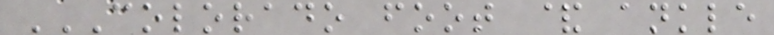COLORADO FOOT & ANKLE
